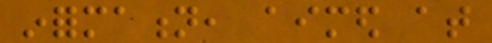information, aimed at
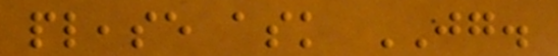please ask JG.
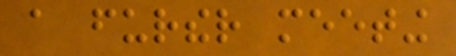a further meeting
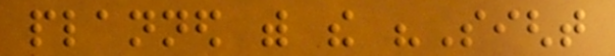planned with the "Sight
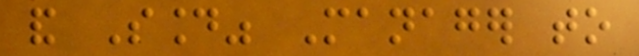and Sound" Manager to
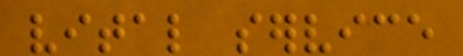vital service
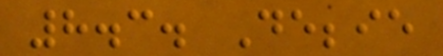8.3. Debbie
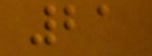21
